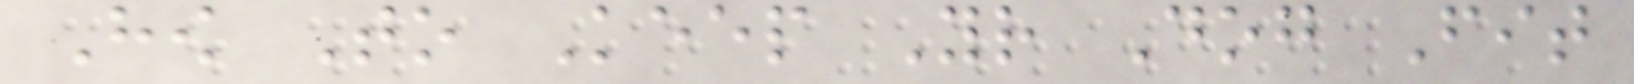How To Keep Your Dog Fit
